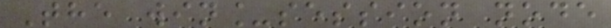The win_session node
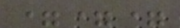===
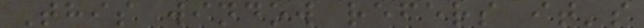This window refers it's
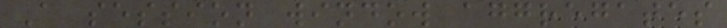A session window aggregates
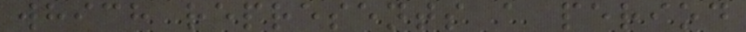which represents a period
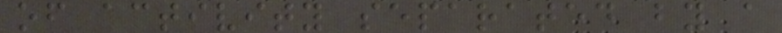of activity separated by a
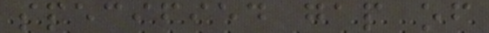specified gap of
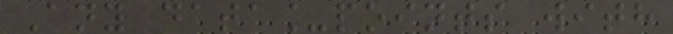Any data_points with
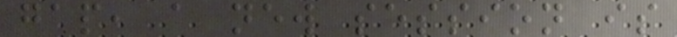gap, a new session is
